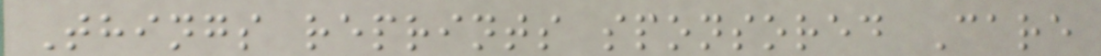Things reprints sponsored Care
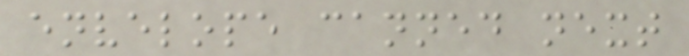envelope canned next
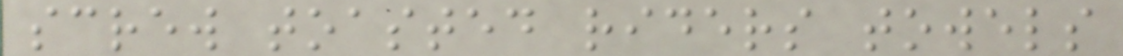screw toasted riders towels
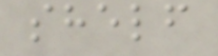shelf
